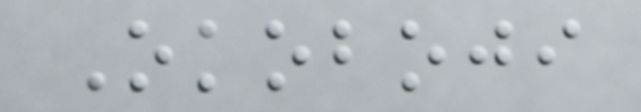Okoboji
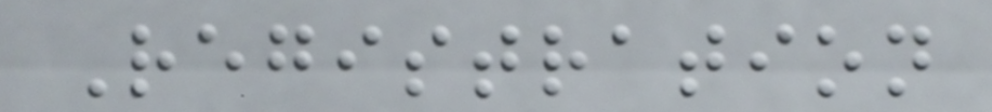Registration
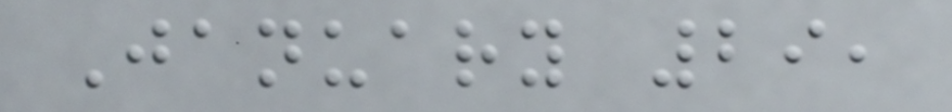January 29,
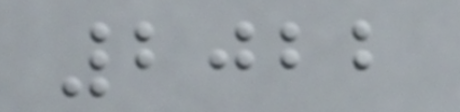2022
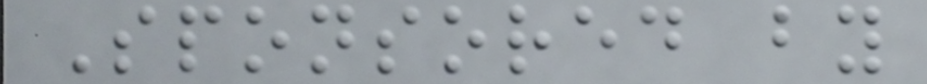Sponsored by
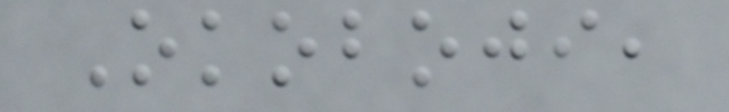Okoboji,
